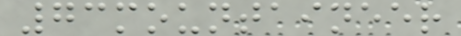73mountaineer
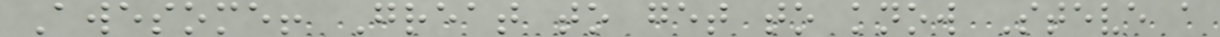Awesome! Great to get to know Steve a
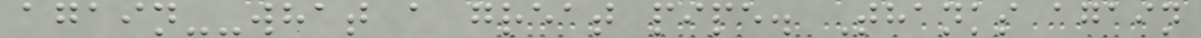again--what a great pipe. Thanks again
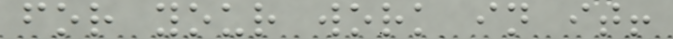for your work in it!
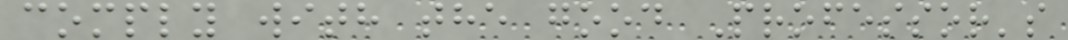comply with the good Professor's
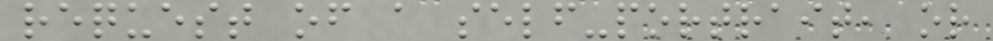request of a self-portrait, or
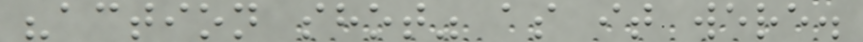"action shot" as it were.
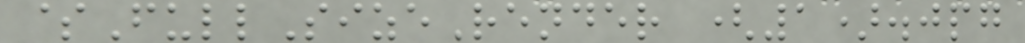$FullSizeRender (1).jpg
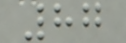87
